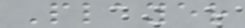Player
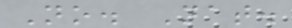No. Nat.
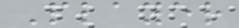Player
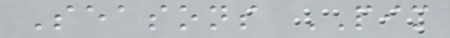Seasons PIM
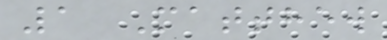1 Matthew
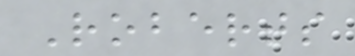Roberts
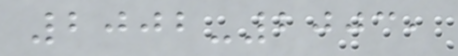2002-2003,
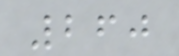260
